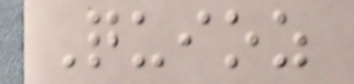Quioz
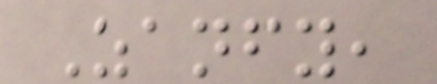Zanfy,
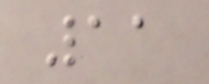11
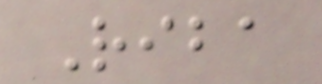Riba
